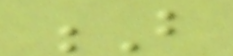B
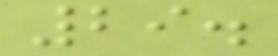29.
